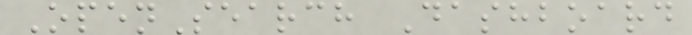OpenSearch Dashboard
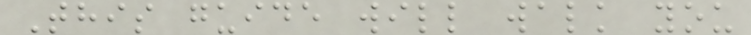This guide will walk you
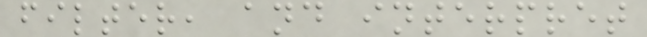filter, and interpret
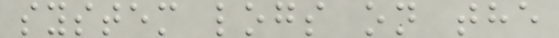system logs on the
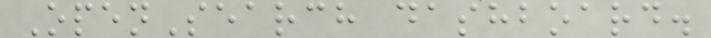OpenSearch dashboard.
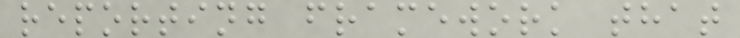reporting framework that
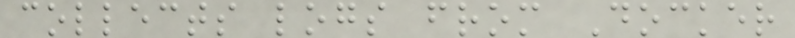collects logs from Docker
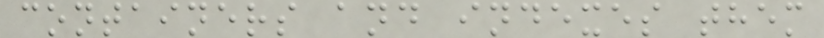containers and indexes them
